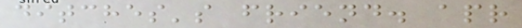ditches's friend. apr
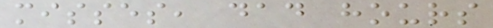misses, dad hours
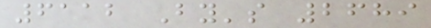6112 By's 2689
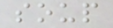soup
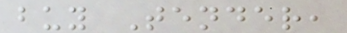buy Tender,
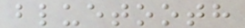bluetooth
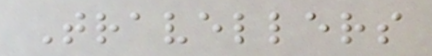Travellers
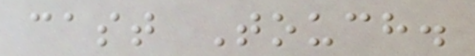cast Touch.
